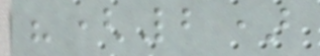"(2)
